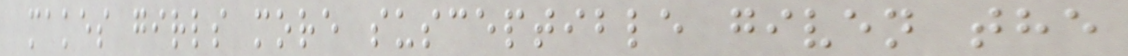makes girls more susceptible given the
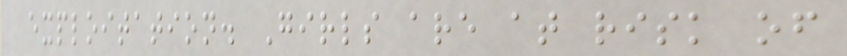exploitation. Girls are at risk of
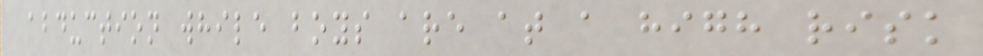abduction while boys are at a high risk
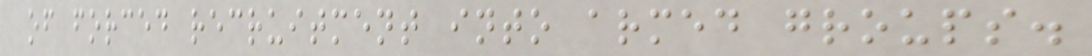of forced recruitment into armed groups.
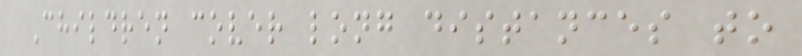Children cover long distances to
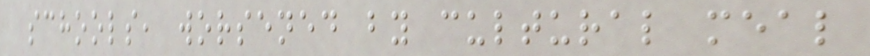schools, worsened by cultural meal
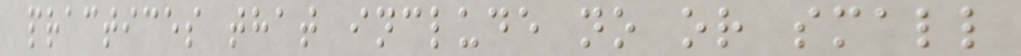practices that include no or small
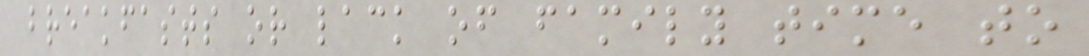breakfasts or lack of family time to
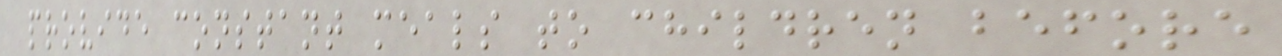provide constant meals to children before
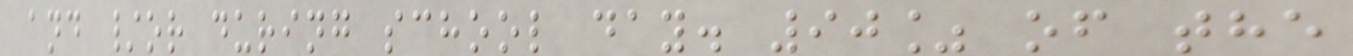and /or during school day. 90% of the
